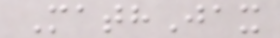MathJax
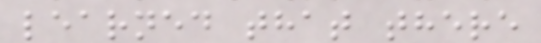learned that there
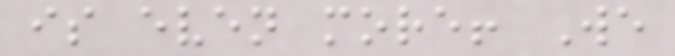is even more! We
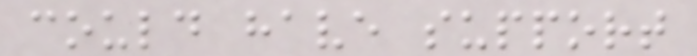could have support
